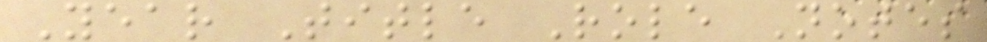Year Title Role Notes
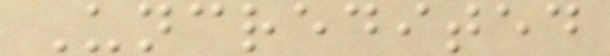Uncredited
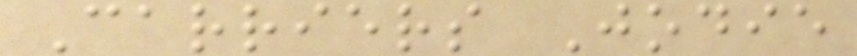Carriers Jodie
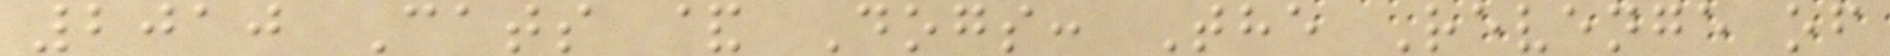2010 Cats & Dogs: The Revenge of
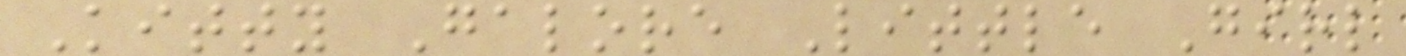Kitty Galore Little Girl
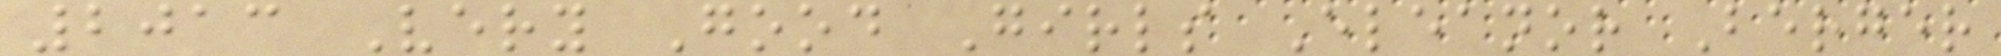2013 Very Good Girls Eleanor Berger
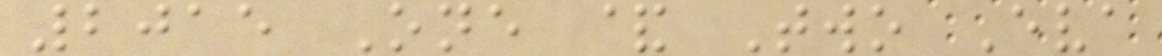2015 One & Two Eva
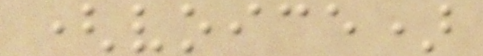(voice)
